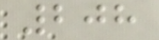208
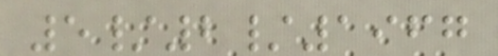5/2/1967
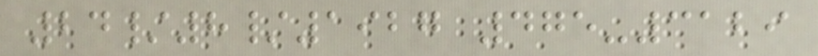24/8/1927 475-3129
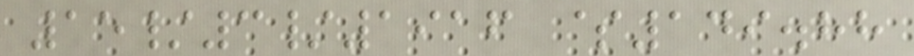15/3/1916 $149.88
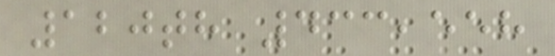120th 433,558
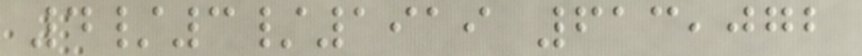4/3/1919 613,072
